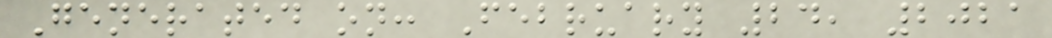Generated on: February 24, 2021
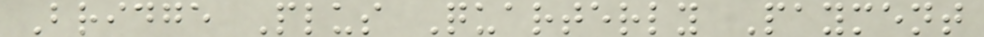Bridge Plus Quarterly Payment
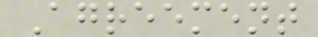Agreement
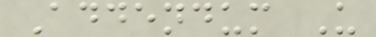Addendum U
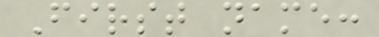First name:
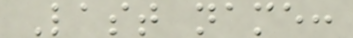Last name:
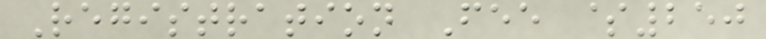Registration Fee $250
